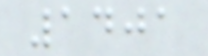1401
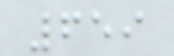659
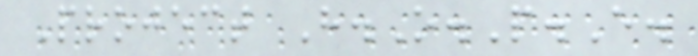Project H.O.P.E.
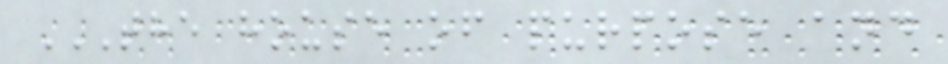THE HOUSE OF PURPOSE AND
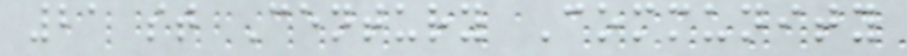21 st Century Community
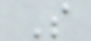S
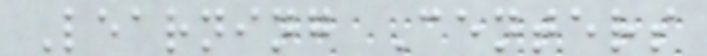Learning Centers
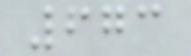673
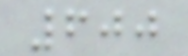600
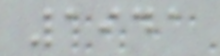1941
